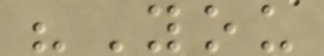"You
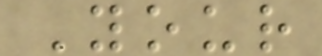Your
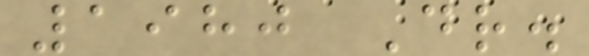1980 Dr.
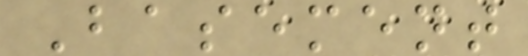Basement
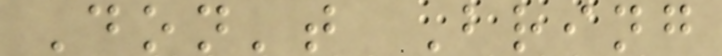Don't Bring
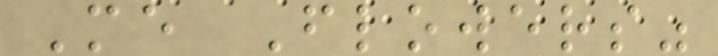Me Flowers"
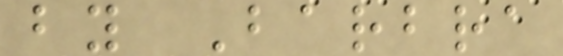by Barbra
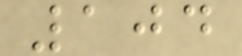104
